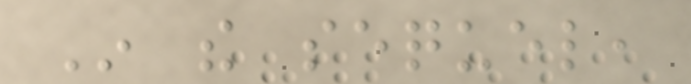In the sequel,
